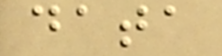data
